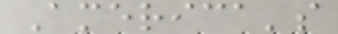America's
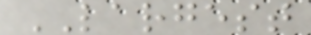LARGEST
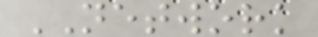NETWORK
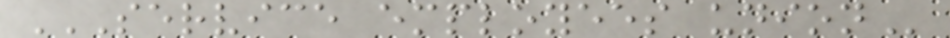SERVICE EMPLOYEES UNION
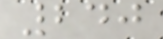240
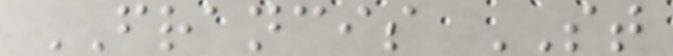FRANCIS ST
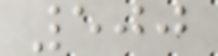500
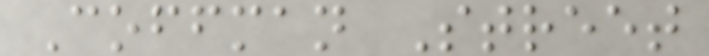Coffman Street
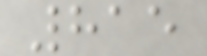815
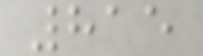815
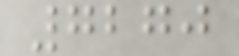7270
